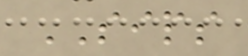SIPS
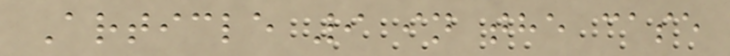Article 9 in the case
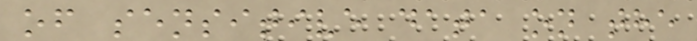of sensitive data on the
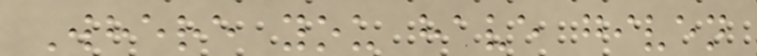Where you have given
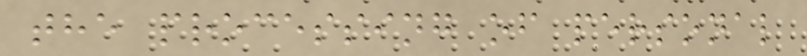the processing of personal
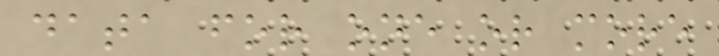data for one or more
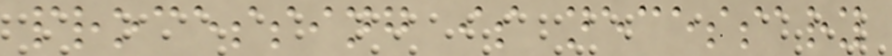processing is necessary
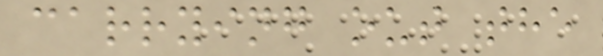carrying out the
